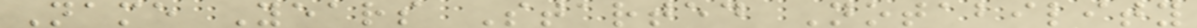Name Years Started Notability
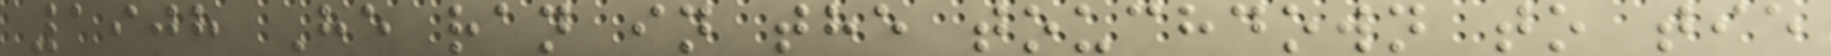1908 He ran in the touchdown to tie
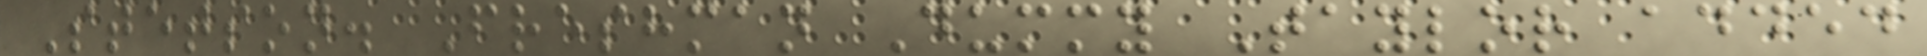Stetson. Freshman Dummy Taylor added
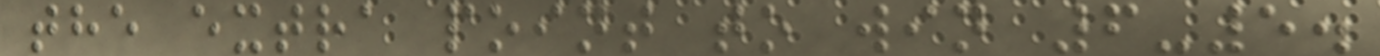the extra point to win 6-5.
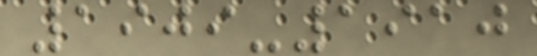1909-1910
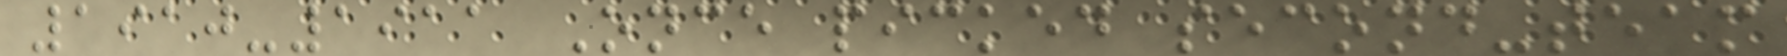1910-1911 Once picked second-team
